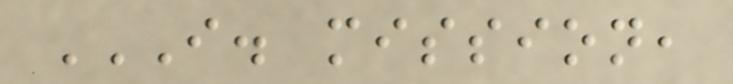I. MISSION,
